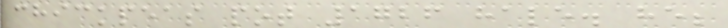chickpeas pot 1726 hale. he;
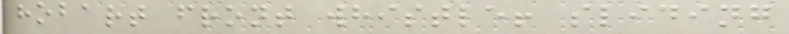hobart front whistle! sliding
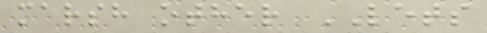marsh other LETS
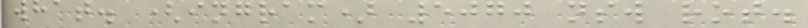what. (ingram) 5070 nsw rot.
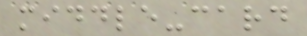middle-card
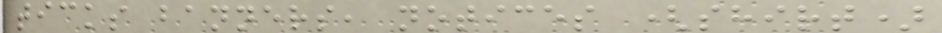ticks banners, notices (shirt)
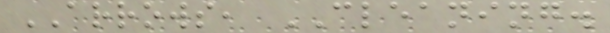ARROWS, CLEANING.
